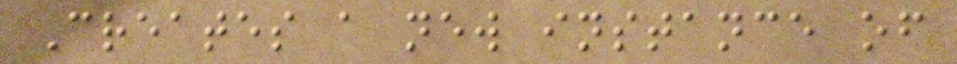Creates a new instance of
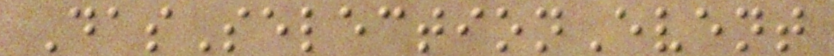DasSelectionEvent
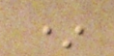*
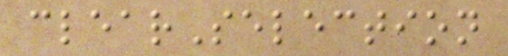clearSelection
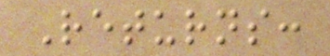Returns:
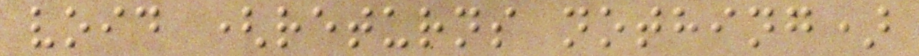void (returns nothing)
